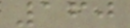160
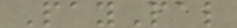PayPal
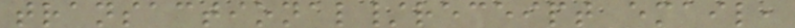transactional/receipt email,
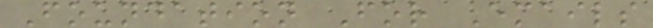Foundation For Emails
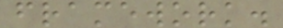framework.
